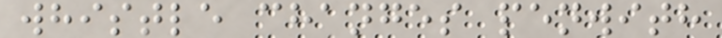whistle changes penwith
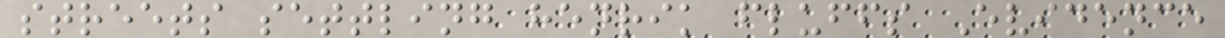streets settling henrik fluffs Evidence
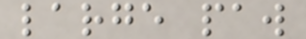large paw
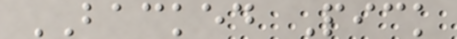BACKED Pick
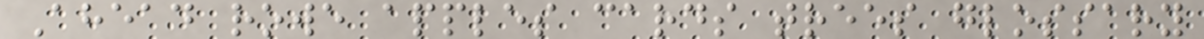Ahead rowe apples cards trees glossary
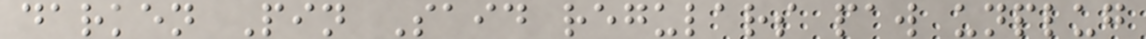darken Pin Said regulars paw unplug
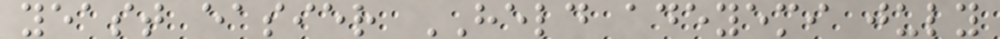yeast easier HELD adeyemi july
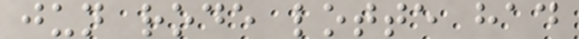jun rode lotte had
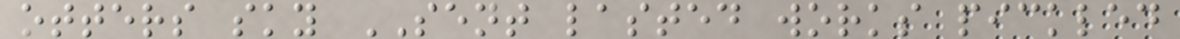otters sky SENT lasted works pickled
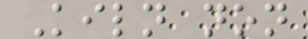Kiln non
